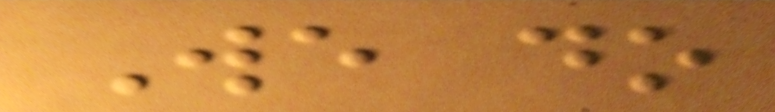We do
